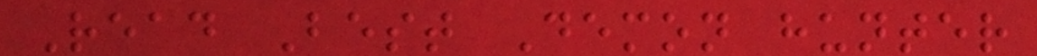Read Best Demon hunter
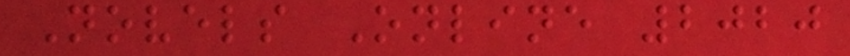Novels Online 2020
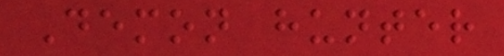Demon hunter
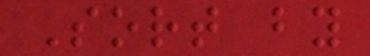Sort by
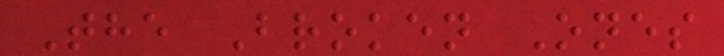The Broken Ones
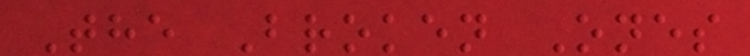The Broken Ones
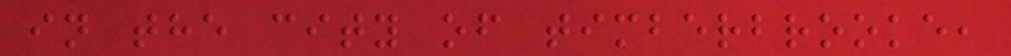in the city of timberbrooke,
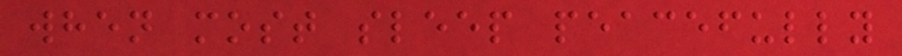when most sleep peacefully
